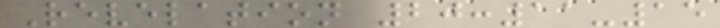Revelation 20:11-15
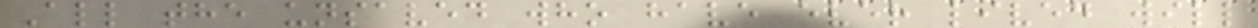All the unsaved who have ever lived will
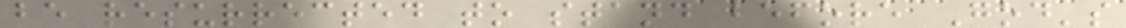be resurrected to stand before God's
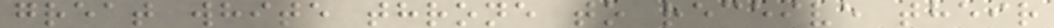great white throne to receive their
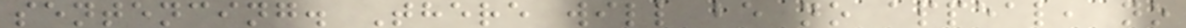sentencing. There will be no appeal, no
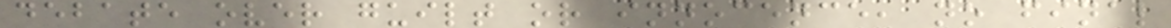debate over guilt or innocence, no final
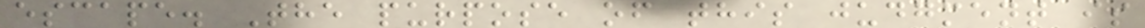escape. The purpose of this judgment is
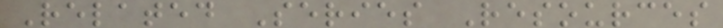Related Series Resources
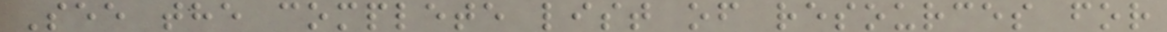See the complete list of resources for
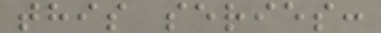this series:
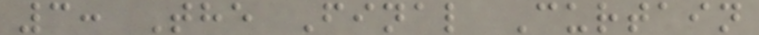3: The Final Curtain
